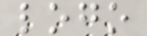logo
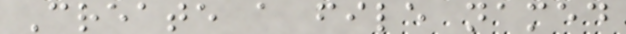Create a file named
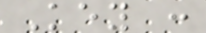Key :
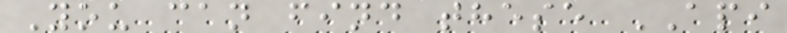You can find these API
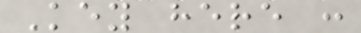Key here :
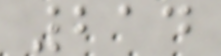214
